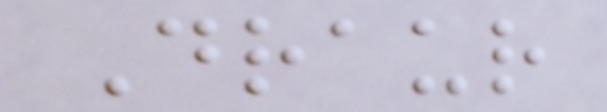Draur
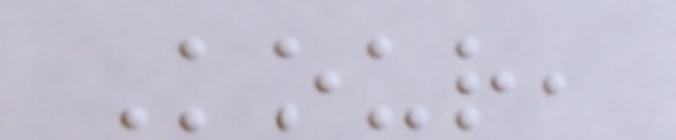Kour,
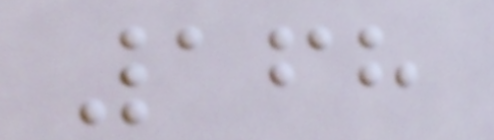168
